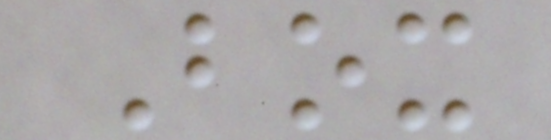Box
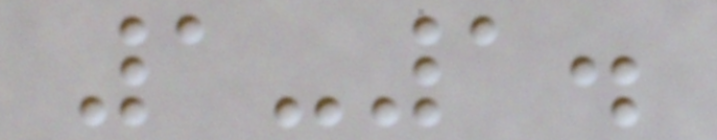1-1.
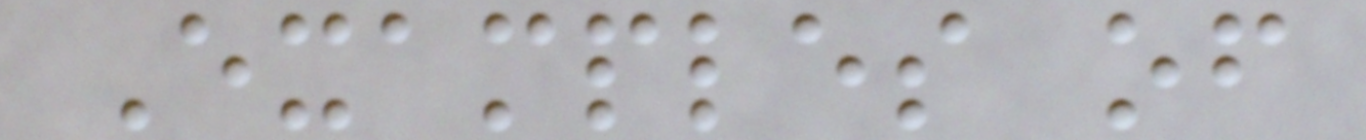Examples of
